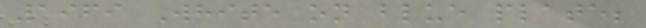1969 White on blue plate;
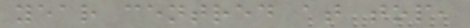year centred at top,
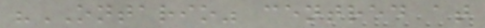"ONTARIO" centred at
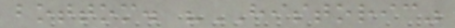bottom. "HISTORIC"
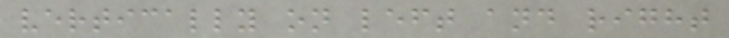vertically on left and right
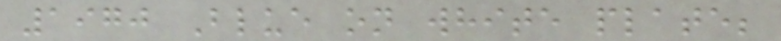1970 Blue on white plate;
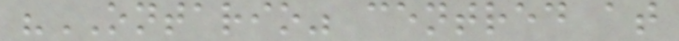"ONTARIO" centred at
